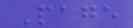Page
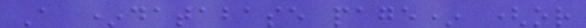A *database page* (or
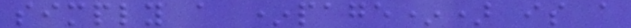simply a *page*) is a
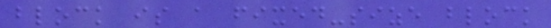block is a fixed-size block
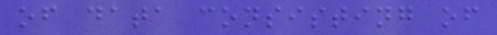of data consisting of
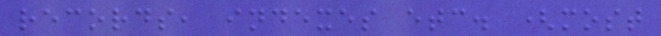records, indexes etc. (most
